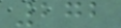272
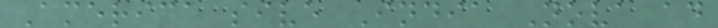America sive India Nova ad
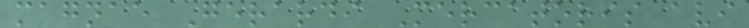magnae Gerardi Mercatoris avi
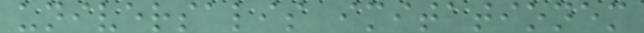universalis imitationem
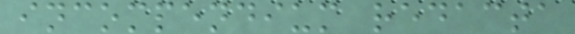incompendium redacta
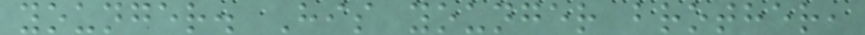younger. His younger brother,
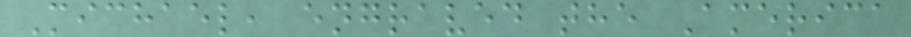Michael, engraved the America
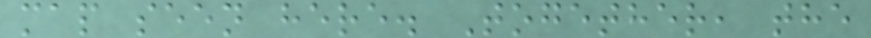map seen here. Together, the
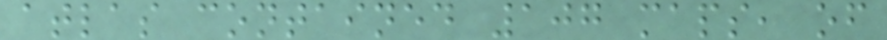atlas contained 107 maps, of
